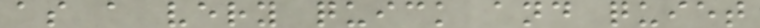as a very quick and quiet
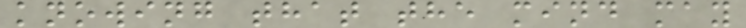knowing that the mind may
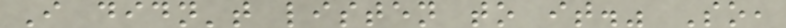I didn't listen to it." So,
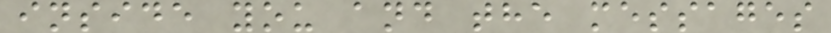inside you and the messages
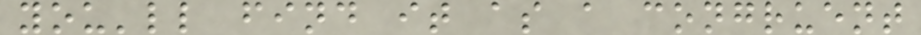you'll find it as a congruent
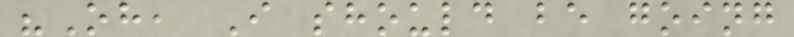"Oh, I should be going
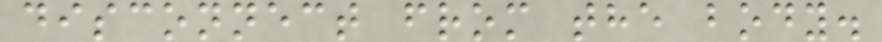disconnect from the body.
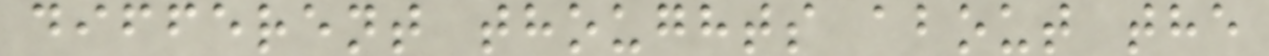different thoughts about the
